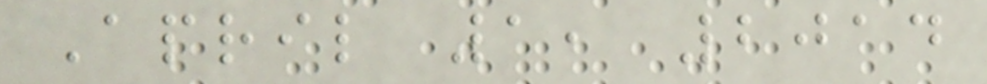April 1, 2014
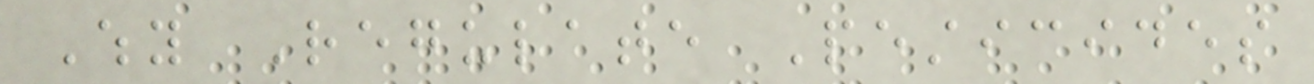Why Regulate Pesticides
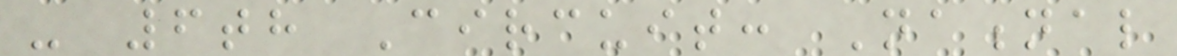- 6th Circuit: National
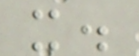it.
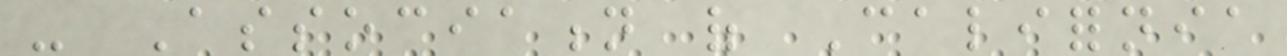- Association of California
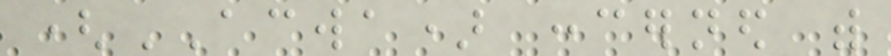(ACWA) concerned with
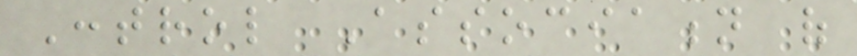Control Association of
